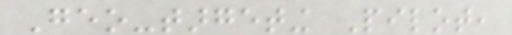Geo-targeting Pilot,
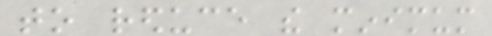to reduce the minimum
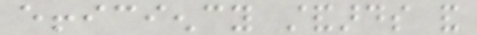efficiency standards and
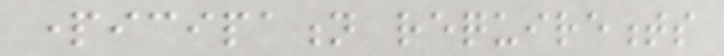participation requirements
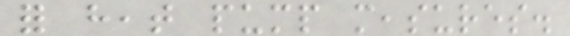for heat pump measures.
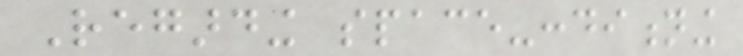Regarding space-conditioning
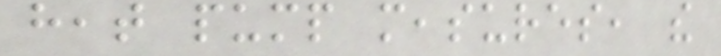heat pump measures, the
